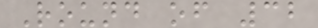Round of 32
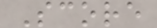Score
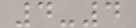4-4
